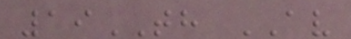19TH AV
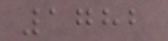1782
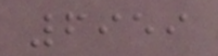6959
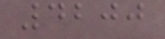4200
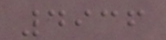4936
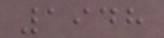1948
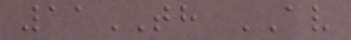11TH AV
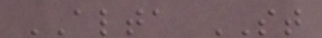ALTA ST
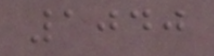1040
